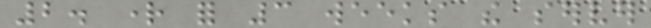2. right for 3 weeks the server
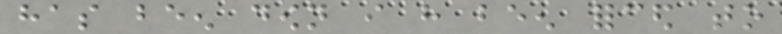has been down i have been forced to
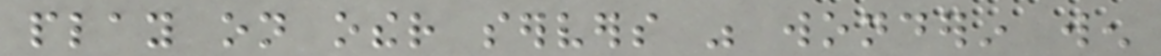play on other servers was wonderin wen
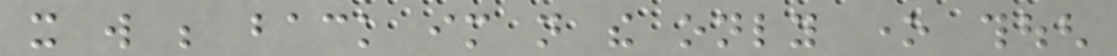it will be back im not the only one though
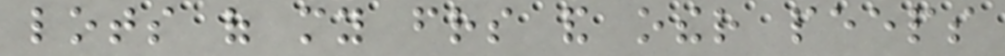lots of my friends and other peeps
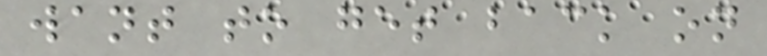want to get back on
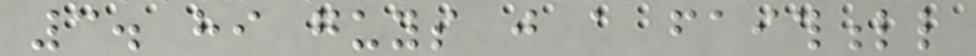3. hi guys just a faithfull
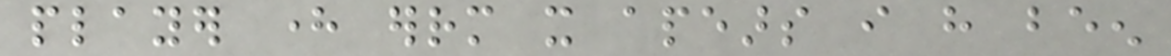player here errm it apears i have been
